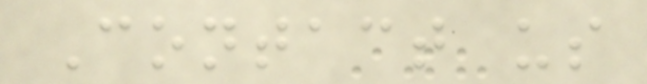Contact us
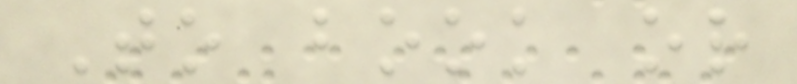To book or
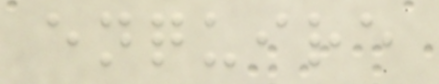enquire
